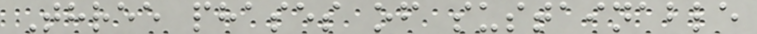Three phases of sustainable
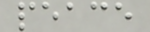peace
